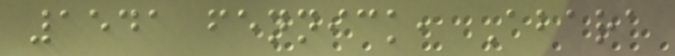1541 fennick, Abara
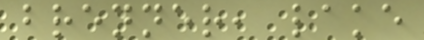brenner, lake
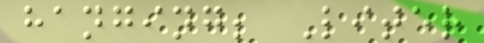hanging; Liter
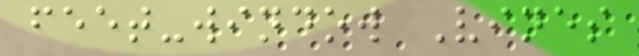feet-window Vines
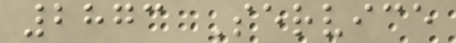2873 Service
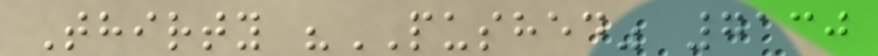Thirty "PUSHED" 7130
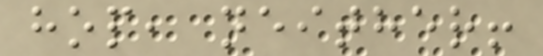hop, neither!
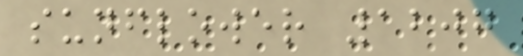sunflower 1207
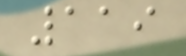119
